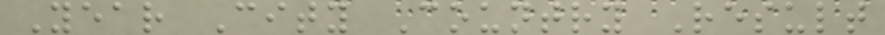Year City Country Result
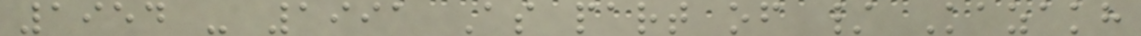1954 - 1991 As part of / Kazakh
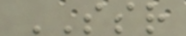SSR
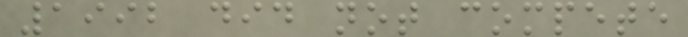1992 did not compete
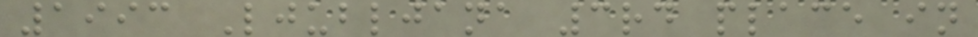1993 Ljubljana 3rd place in
